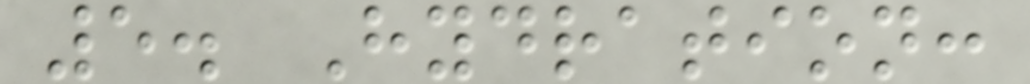5. Hydration:
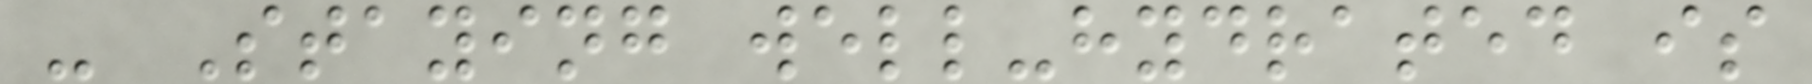- Staying well-hydrated is
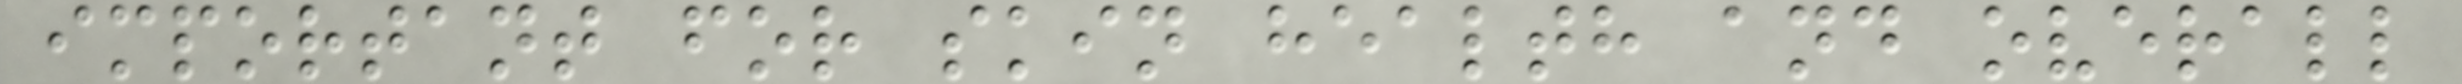important for skin health and overall
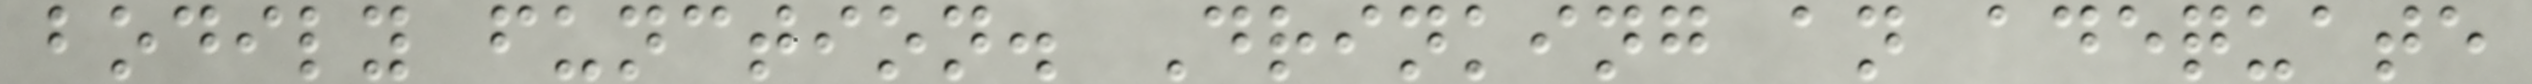bodily function. Drinking an adequate
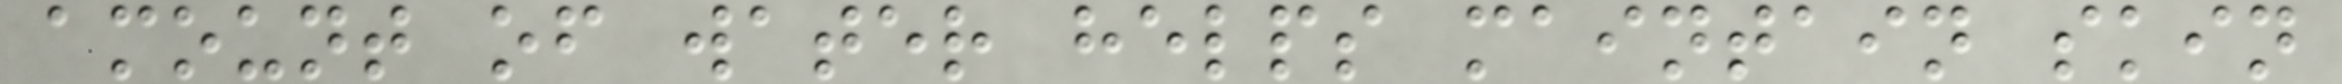amount of water helps maintain skin
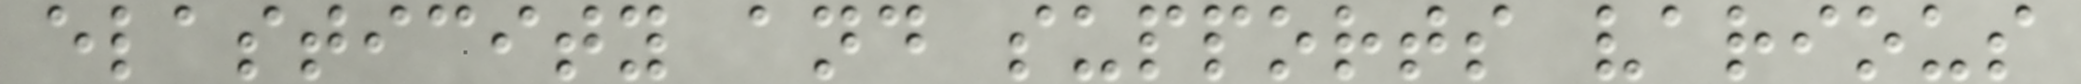elasticity and supports various
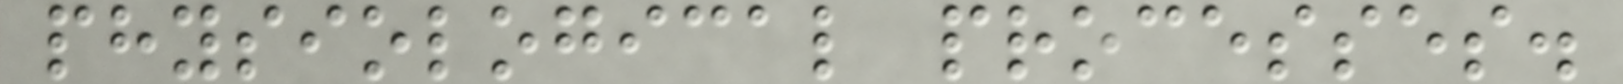physiological processes.
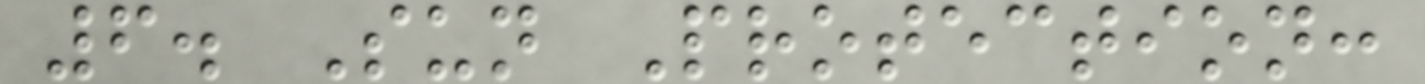6. Sun Protection:
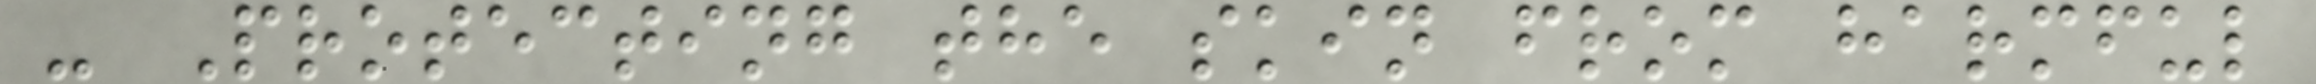- Protecting the skin from harmful
